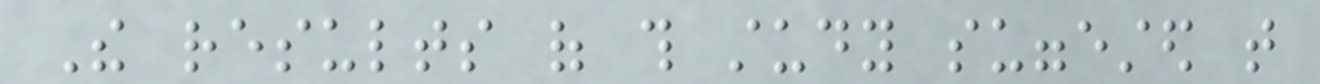The results of this study suggested that
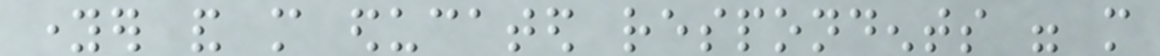younger and more educated respondents were more
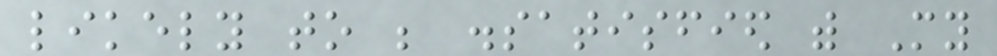likely to be dissatisfied with My
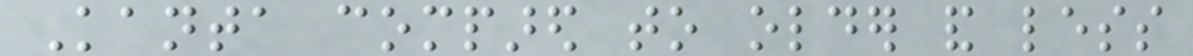Kanta compared to older and less
